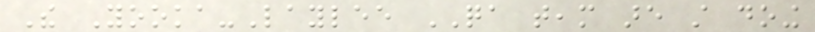The Yooka-Laylee QA team are still doing
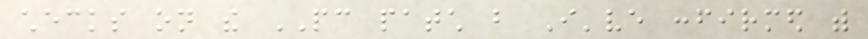checks on the PC patch but I've confirmed with
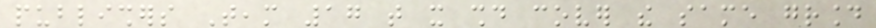publishers Team 17 that it should cover the same ground
